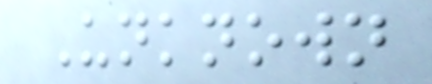Unknown
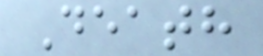Death
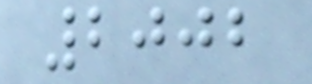2002
